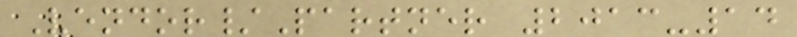Vendor/Partner 2013-14
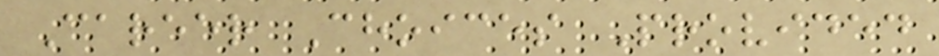Career Choices Provided
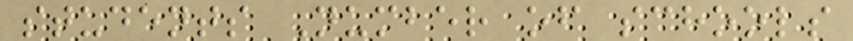students Number of schools
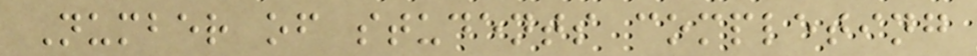Number of students completing
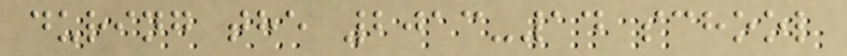during the 2013-14 school
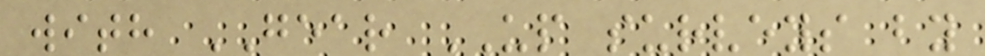with GEAR UP surveys by
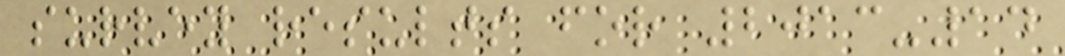survey results for 2013-14
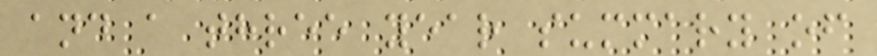and a three year summary of
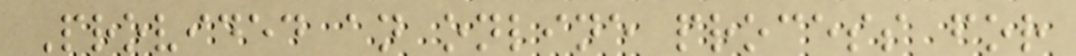Provided an online process for
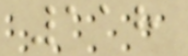118
